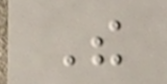The
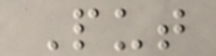Put
